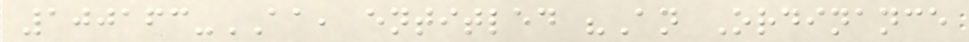100163-AA, entitled "An Ordinance
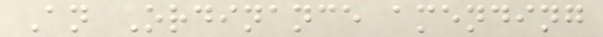An Ordinance amending
